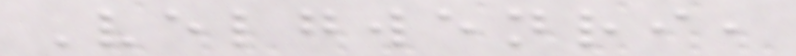Velgwenri,
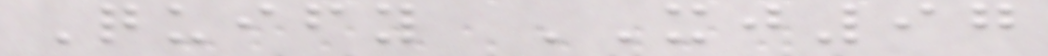Quify XJ97
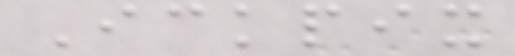Ickpix
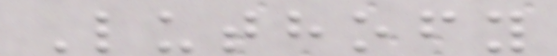Luthofy
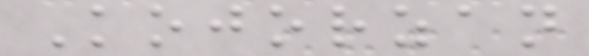Kojorzan
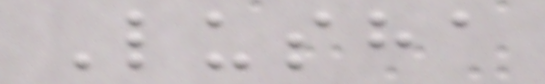Lusha
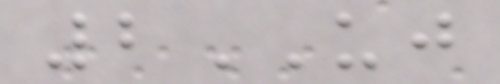2UJ
